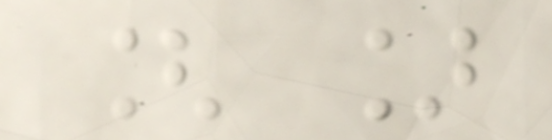[ ]
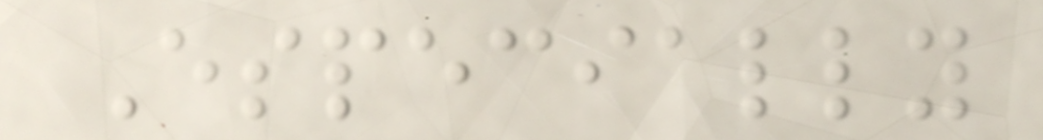Especially
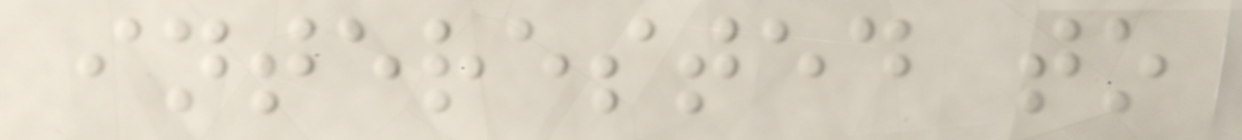interested to
